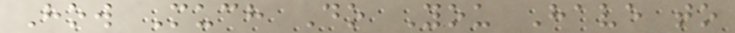How Much Do You Have to
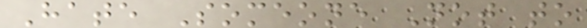Hate Someone Not to
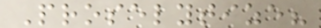Proselytize?
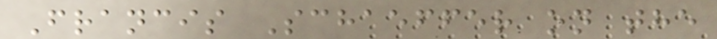Francis Schaeffer on the
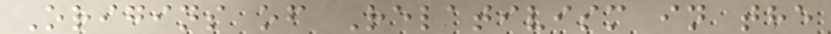Origins of Relativism in the
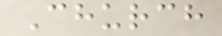Church
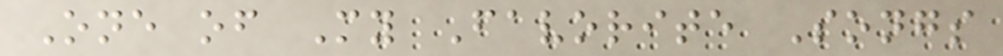One of My Favorite Songs
